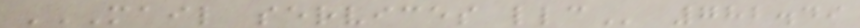MAIL SERVICES LLC 782.49
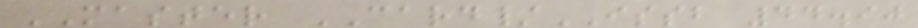MASTER CARD/ISSB 44.90
